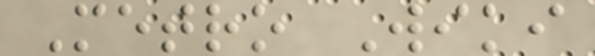Metro Wiki
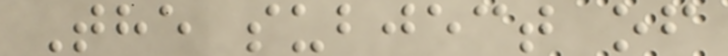The subject of
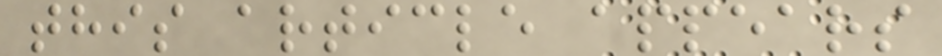this article appears
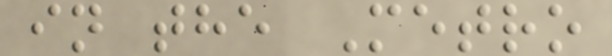in the Metro
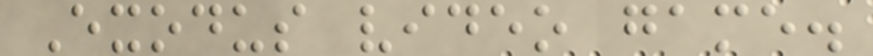Exodus video game.
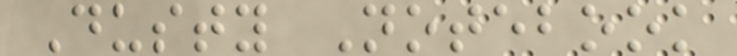Dusty Notebook
